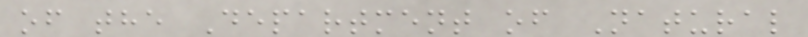of the Department of Natural
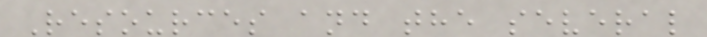Resources and the several
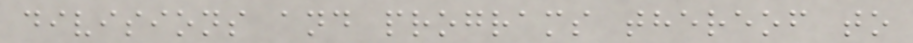divisions and programs thereof to
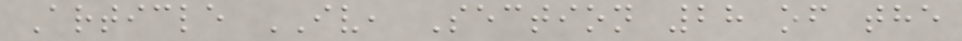Article IV, Section 28 of the
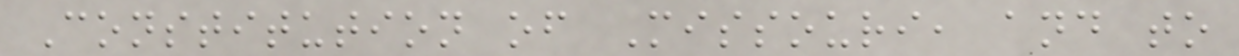Constitution of Missouri, and to
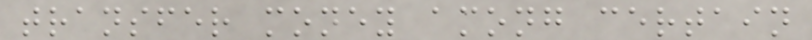transfer money among certain
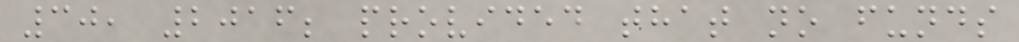30, 2016; provided that no funds
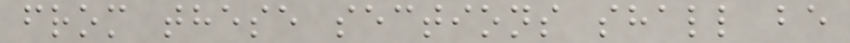from these sections shall be
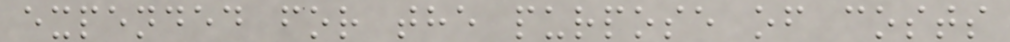expended for the purpose of costs
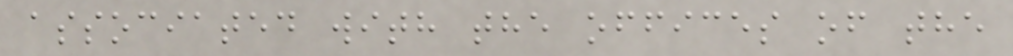associated with the offices of the
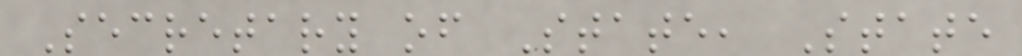Secretary of State, State
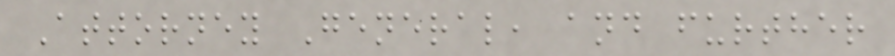Attorney General, and further
